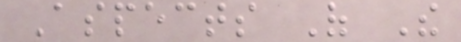Aspects Of The
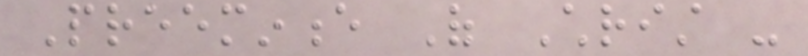Preeminence Of Christ -
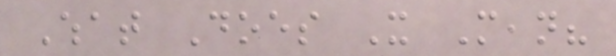What Does It Mean?
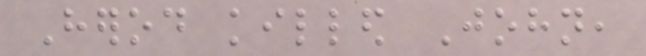Herod killed John,
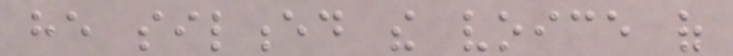he silenced the voice of
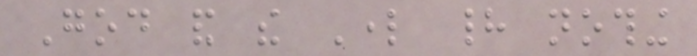God and the Lord had nothing
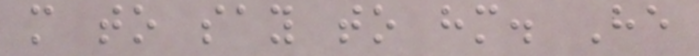more to say to him. He
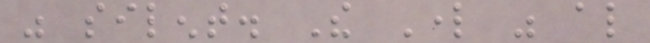was silent. The Lord was also
